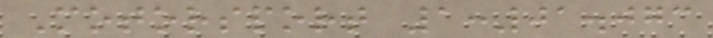Motorsport 1:01.073
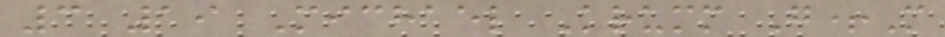3 19 Michael Krumm G+M
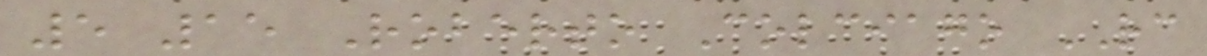5 15 Roberto Colciago RC
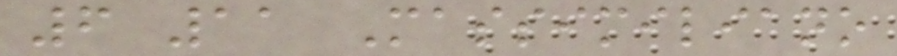6 11 Massimiliano
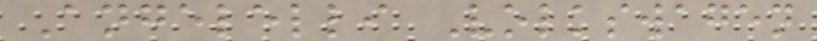Angelelli Volkswagen
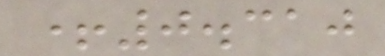+0.310
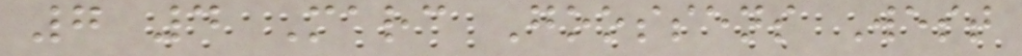7 4 Marc Goossens West
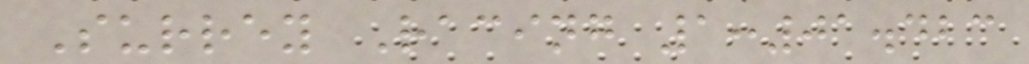Surrey Racing 1:01.423
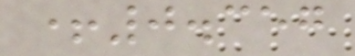+0.357
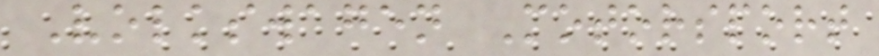Volkswagen Motorsport
